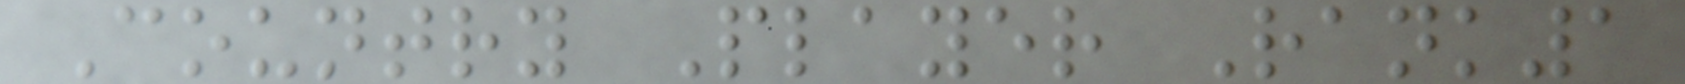Country Player Rank1
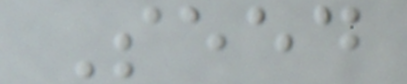Seed
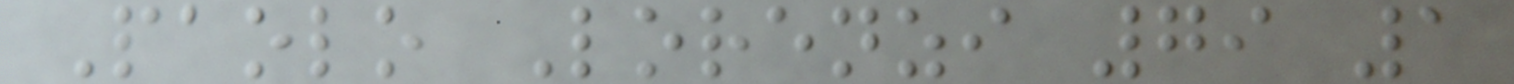Paolo Lorenzi 79 1
